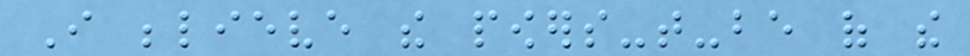I believe the powers-that-be of the
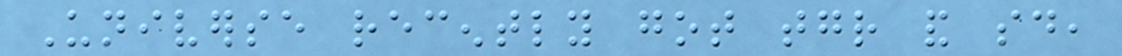Universe recently got together and said,
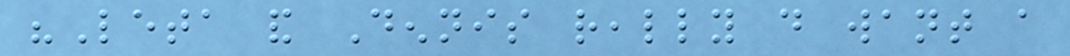"Leta and Dennis really do want a
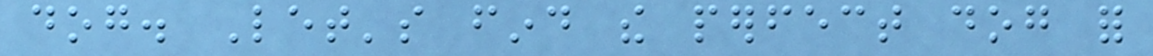dog. Let's find the perfect dog for
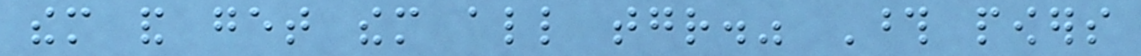them and get them all together." Those powers
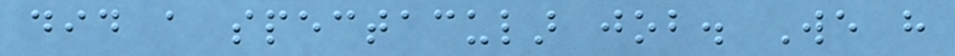did a spectacular job. We have
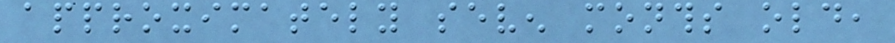approximately seven months old,
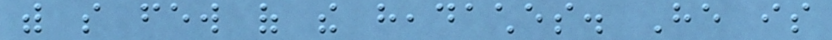with so few of the headaches. He is
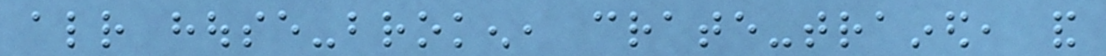already house-broken, crate-trained, and
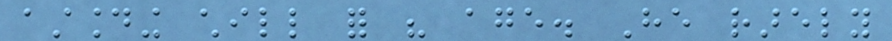astounding chill for his age. He rarely
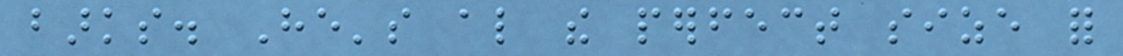barks. He's also the perfect size for
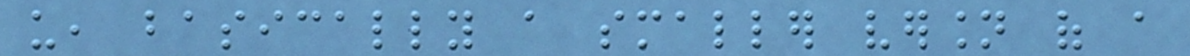us, basically a smaller version of a
